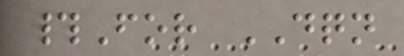#For DQN
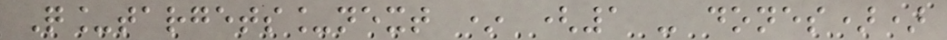Q_targets_next * (1 - dones))
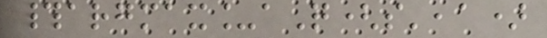#argmax_aQ(s',a)
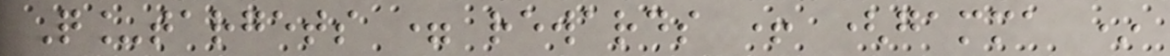Q_targets = rewards + (gamma *
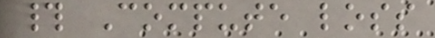# Compute loss
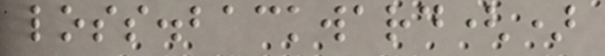loss.backward()
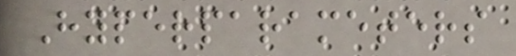Hyperparameters
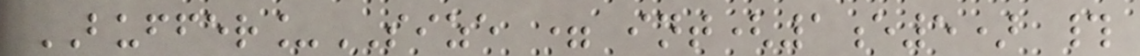BUFFER_SIZE = int(1e5) #
